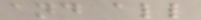and all
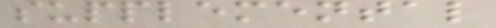supplemental
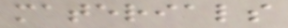materials
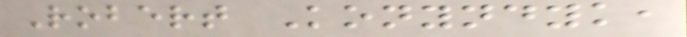Robert Konyndyk,
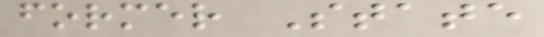former State
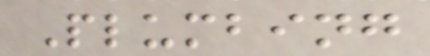Plumbing
